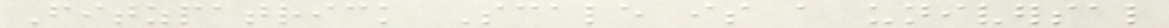Fitzpatrick Scale is a universal
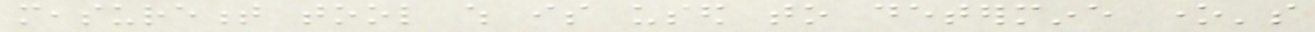measurement tool which is used to determine one's
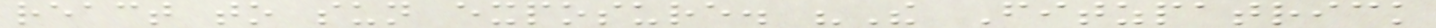react to sun exposure. "The Fitzpatrick
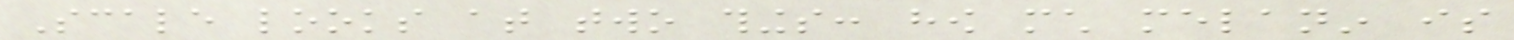Scale looks at two things: how much melanin is
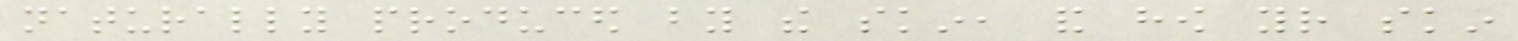naturally produced by the skin, and how your skin
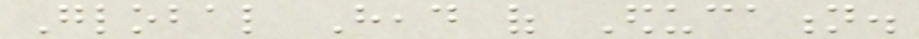Global Head of Education.
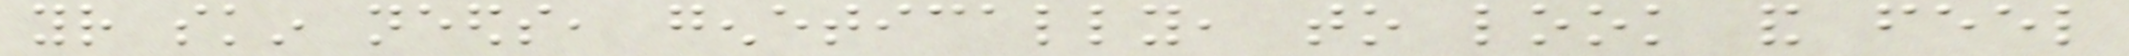your skin needs, genetically, to look and feel
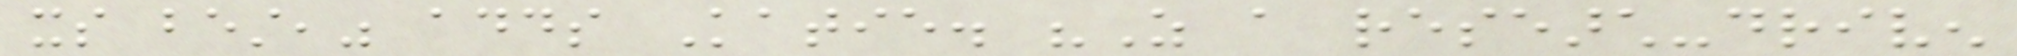its best," adds Katie. "As a research-driven
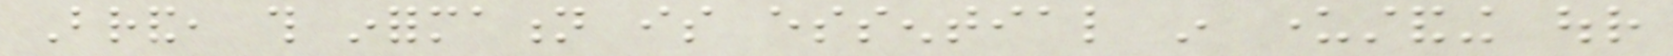Brand, this information is essential in understanding our
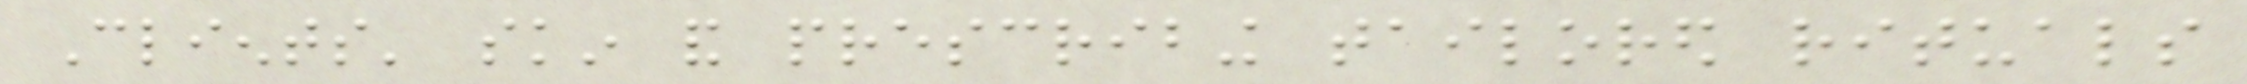Clients' skin and prescribing tailored rituals
